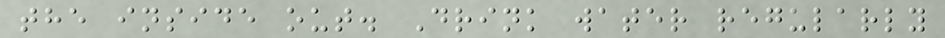the inside out. Drink water regularly
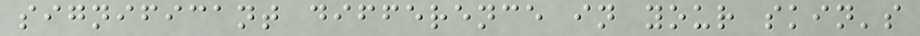significant difference in your skin's
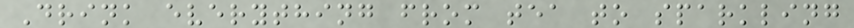Drink everything from tea to sparkling
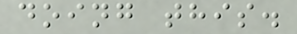doing this.
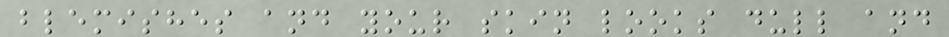blemishes and your skin looks dull and
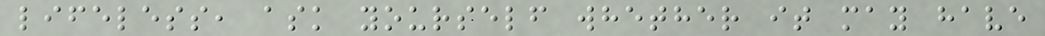lifeless, ask yourself whether it may have
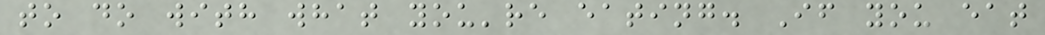to do with what you're eating. If you eat
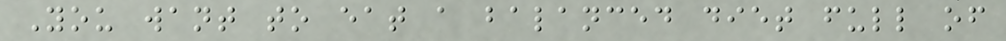You want to eat a balanced diet full of
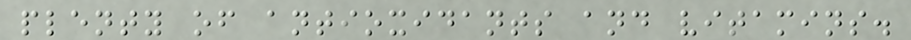plenty of antioxidants and vitamins.
